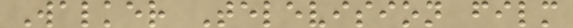Walker Television film
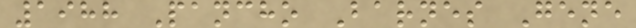1988 Pancho Barnes Gene
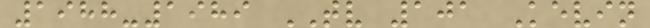1988-1989 TV 101 Kevin
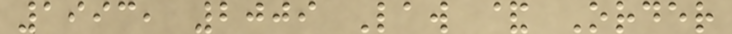1993, 2009 Law & Order
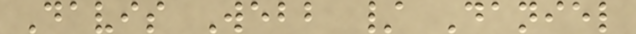Davis Webb / Daniel
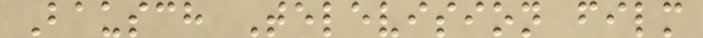Bausch Television film
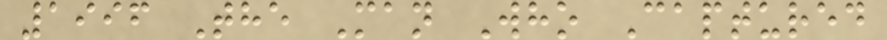1996 The Man Who Captured
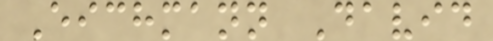Eichmann David
